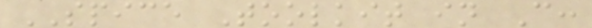SPICE Toolkit in C:
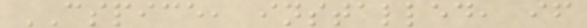CSPICE, installed, if
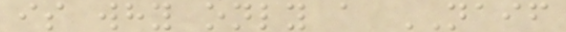is why only a NAIF
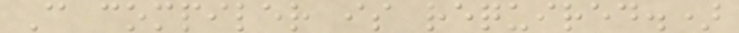C compiler is required.)
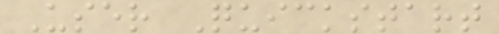User Quickstart
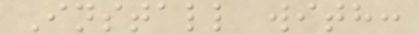Install with:
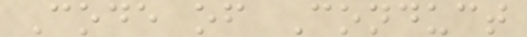Code of Conduct
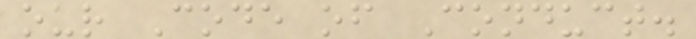our Code of Conduct.
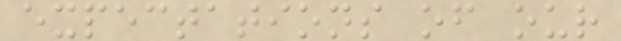expectations of our
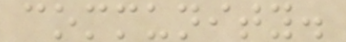community.
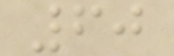60
